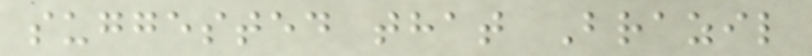suggested that Brazil
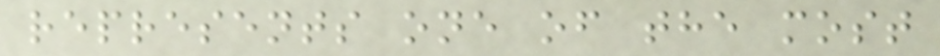represents one of the most
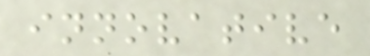innovative
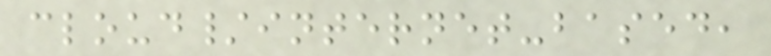cloud/internet-based,
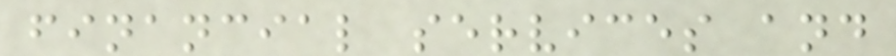financial services and
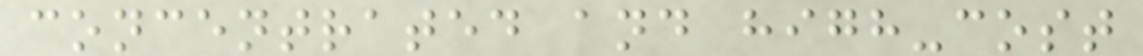concentrated and high-cost
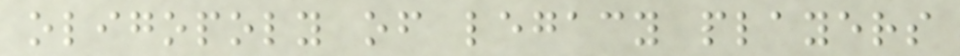oligopoly of legacy players
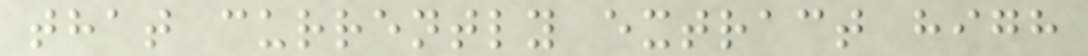that currently extract high
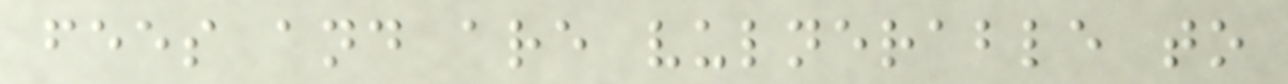fees and are vulnerable to
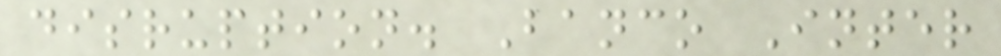disruption. Banco Inter
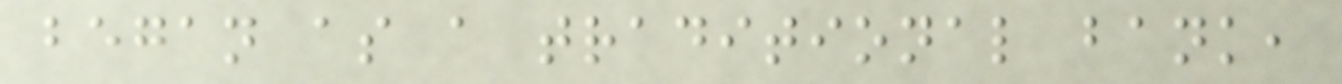began as a traditional bank,
